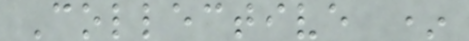Collective *
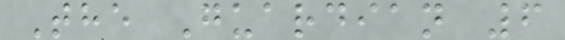The Guardian 6
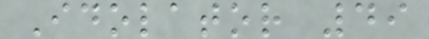Idolator 49
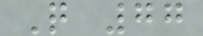Q 77
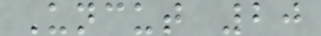Uncut 20
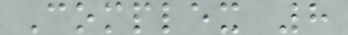Complex 8
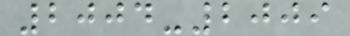2004-2009
